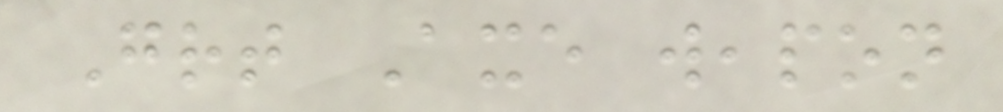Great Axe weapon
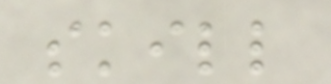skill
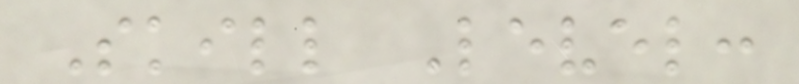Skill Level:
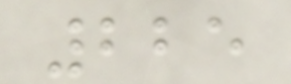225
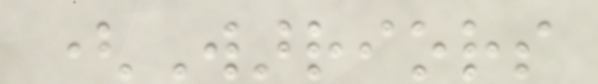(Warriors
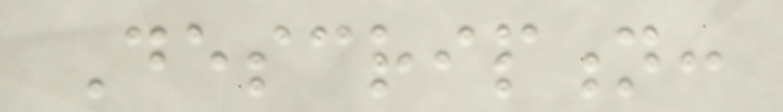Description:
